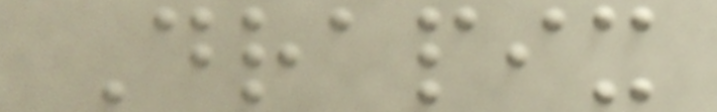Drapix
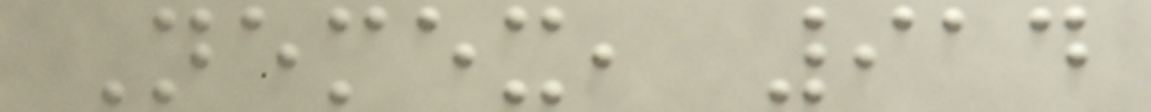Nemex, 914
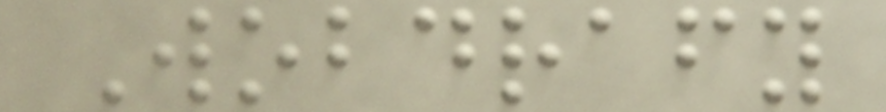Wobdrafy
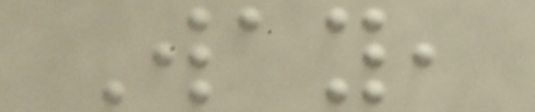Way,
